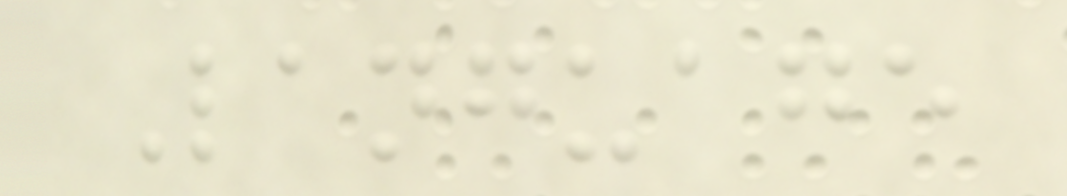Language
